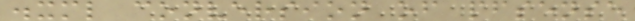.xml conversion of pfsense
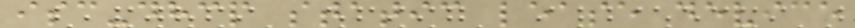isc-dhcp static lease device
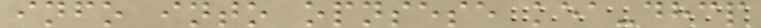info into opnsese kea-dhcp
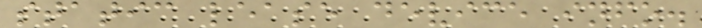static lease device info.
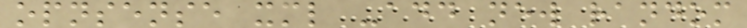opnsense xml -add new random
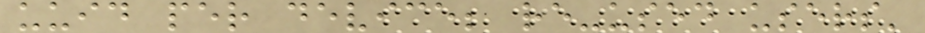uuid per device; re-used users'
